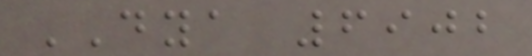DYA 6902
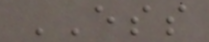ESS
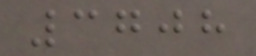3708
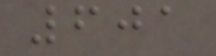601
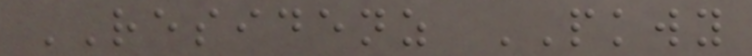RESIDENZ PKWY
